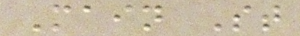Main St
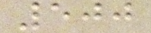500
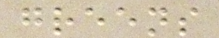greens
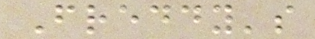Freddy's
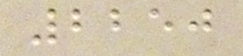2250
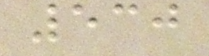530
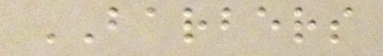BARBERS
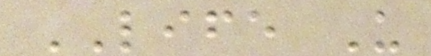LIFE U
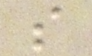s
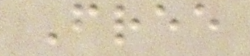Free
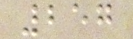257
